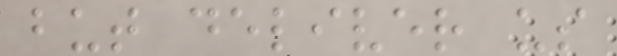but deliver us
